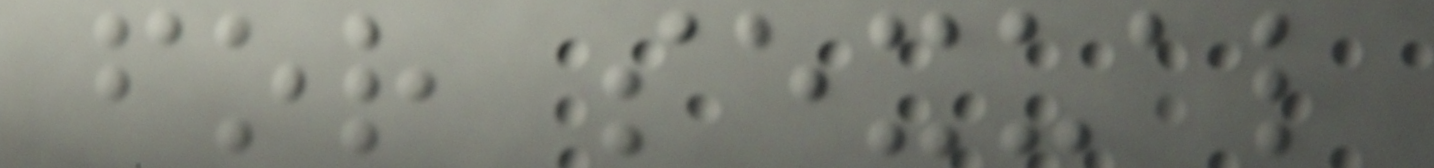for sexual
